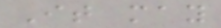It may
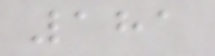181
